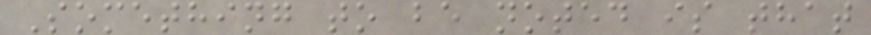Something to be noted is that
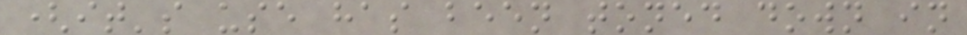(it's use has been toned down in
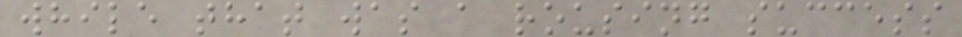while that was a rousing success
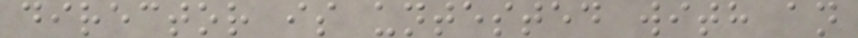director is untested with an
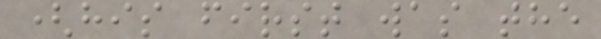(his first was the
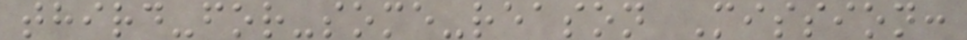third-for-some-reason Mission:
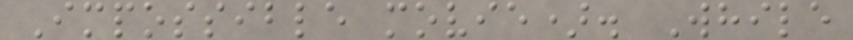Impossible movie). While
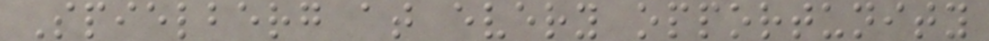Spielberg at every opportunity
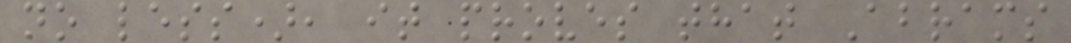no less), it proves that Abrams
